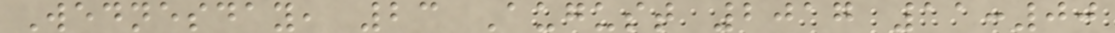Wednesday, 23 August 2017 11:00
